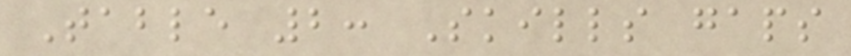Table 2: Skills gaps
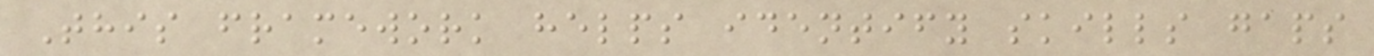This framework helps identify skills gaps
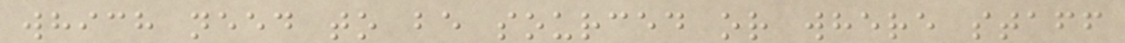which need to be sourced or where staff
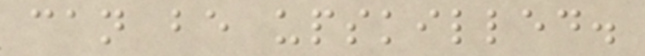can be upskilled.
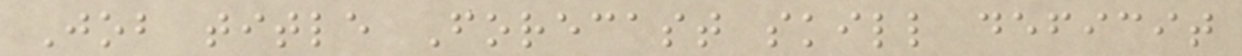Job title Forecast skill deficit
